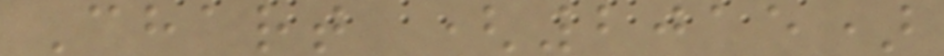Chart (2015)
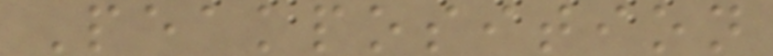Peakposition
